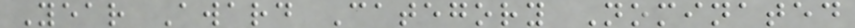Year Award Category Nominated
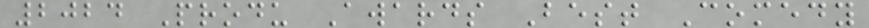2024 Produ Awards Best Comedy
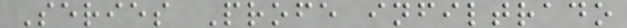Series Profe infiltrado
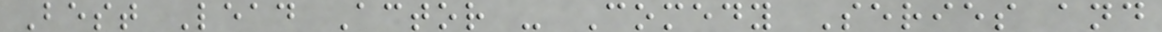Best Lead Actor - Comedy Series and
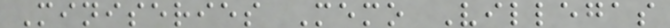Miniseries Memo Villegas
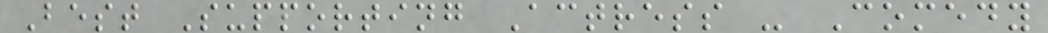Best Supporting Actress - Comedy
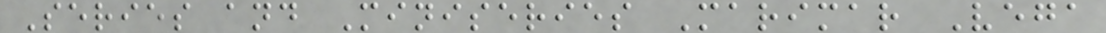Series and Miniseries Marimar Vega
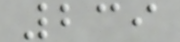239
